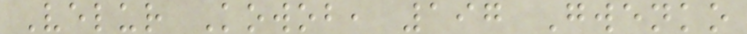Velur Kowob, 197 Gwenko
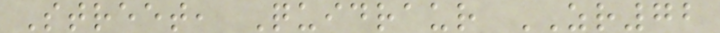Street, Quidraur ZR72
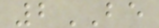2BE
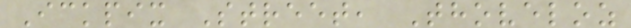Ickpix Street, Thoveloz
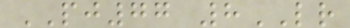PJ77 8LR
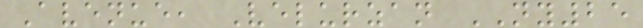Avenue, Velurzan NY25
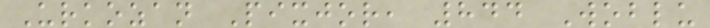Urkozan Pixjor, 844 Woblu
